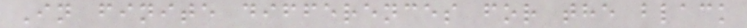In finite differences for the black
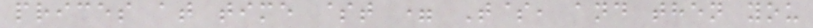prices at time $t = T$, and then you
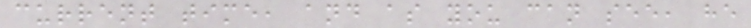current time, and as you can see, he
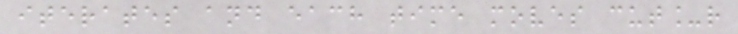iterates and each time moves cut_r
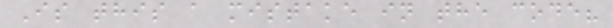Is this a mistake in the code?
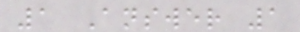1 Answer 1
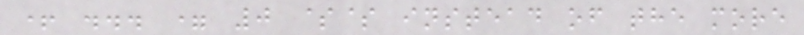+ ... = 0 $$ instead of the more
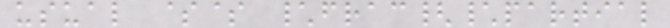usual $$ \frac{\partial
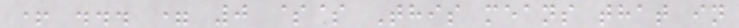+ ... = 0 $$ This means that in
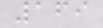169
